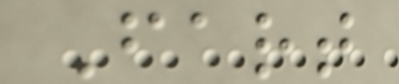Fart
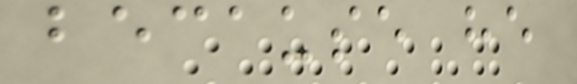because he
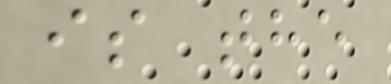is the
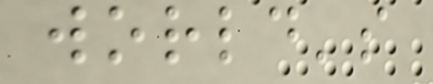world's
